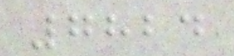7824
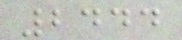2444
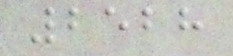2528
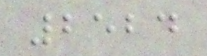2524
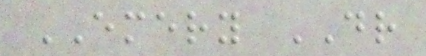EMERY DR
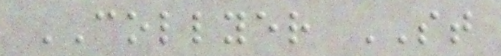COLLYER ST
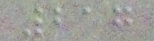217
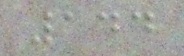144
